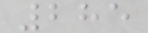285
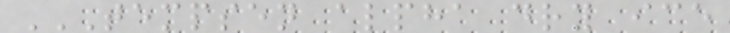TEMPSEN ALPHA DRY ICE
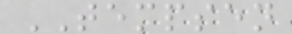TEMPSEN
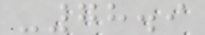-78.9
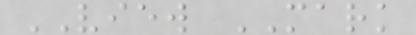VIEW MARK
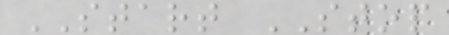START STOP
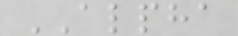ALPHA
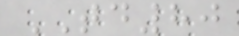TD80
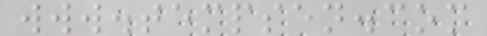www.tempsen.com
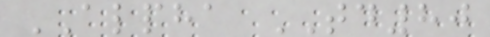ALPHA TD80
